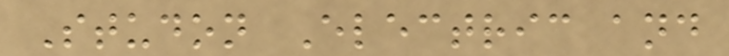Studon Electric and
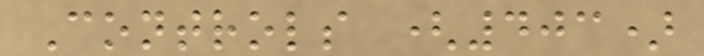Controls (403)
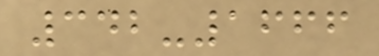342-1666
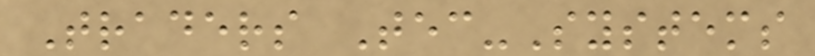Traders Tec-Systems
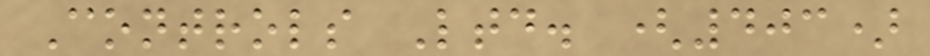Controls Ltd. (403)
